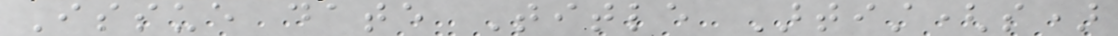Issue date Title Artist(s)
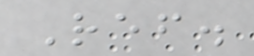Ref.
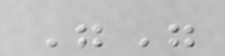""
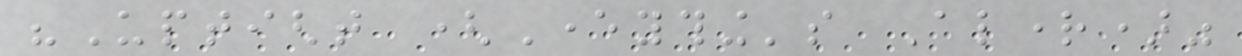"Uptight (Everything's Alright)"
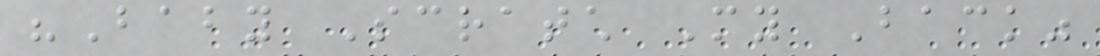"Baby Scratch My Back"
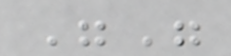""
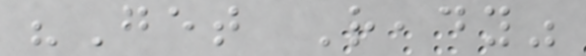"Get Ready"
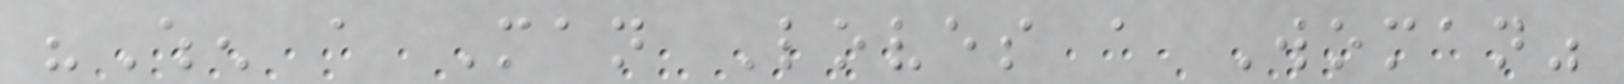"When a Man Loves a Woman"
